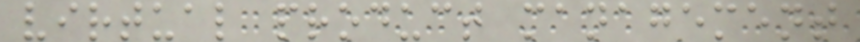virtual product management
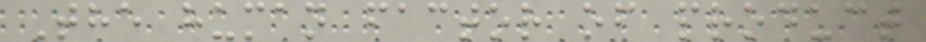The human factor of product
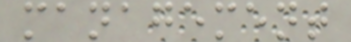management
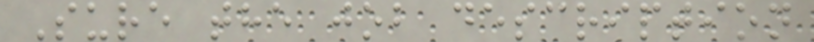Sure the job description
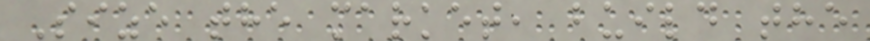Size the market, build the
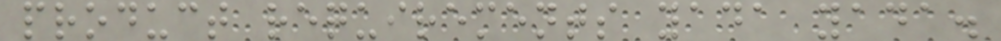product requirements yada yada.
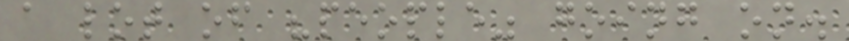a lot of "people" going on.
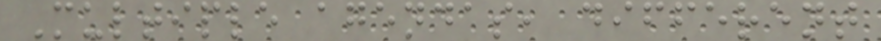Multiple agendas, different
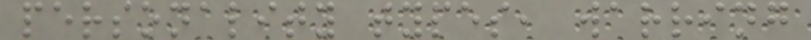personality types, warring
